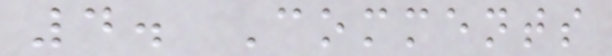4. Comments
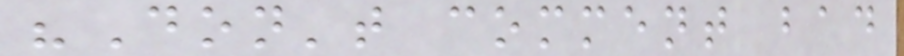"Don't comment bad
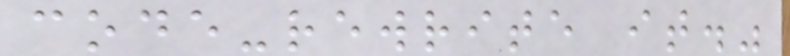code-rewrite it."
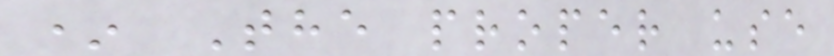* The proper use
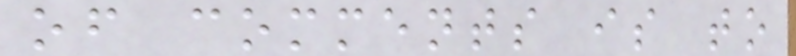of comments is to
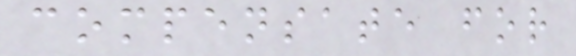compensate for
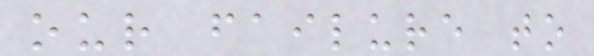our failure to
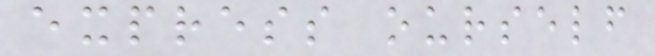express ourself
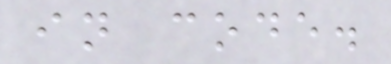in code.
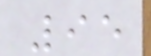95
